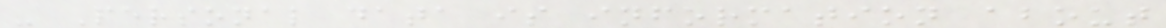- Personal data is information about
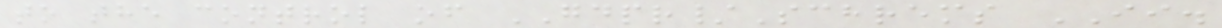to the control of GDPR/Schrems II.
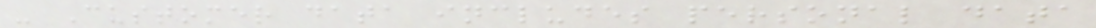- Customer data includes personal data
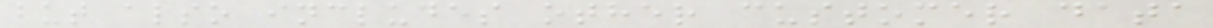but also includes other customer data
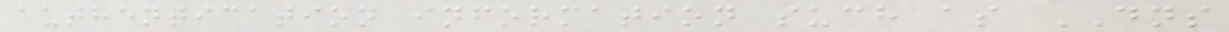authentication information such as DNS
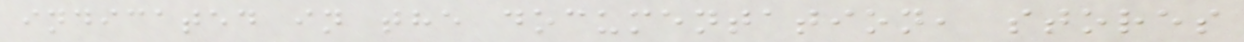indicated in the documentation, stores
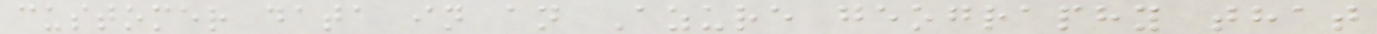customer data in an Azure geography that
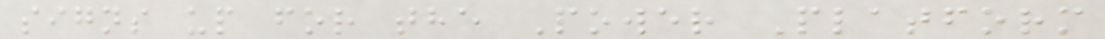signs up for the Power Platform
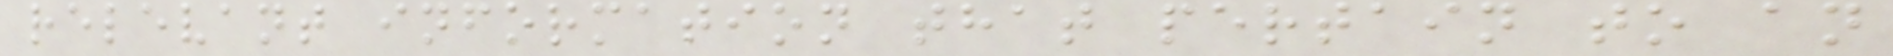relevant information that pertain to an
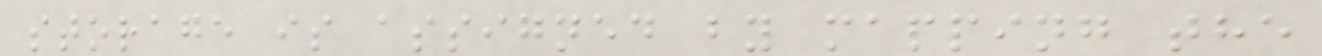storage is assigned by mapping the
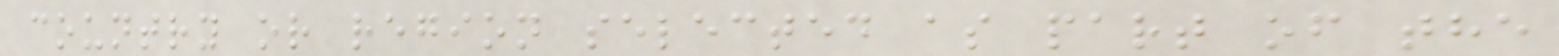country or region selected as part of the
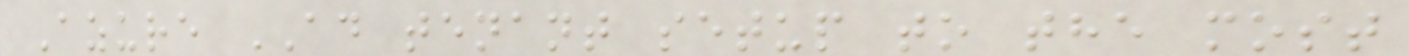Azure AD tenant setup to the most
